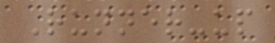Runner-up
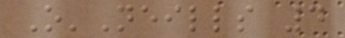O'Neills 4
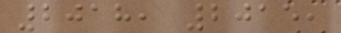2018, 2015,
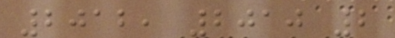2012, 2010 2
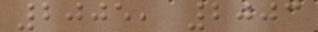2005, 2003
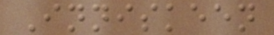Inniskeen
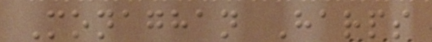Monaghan Harps
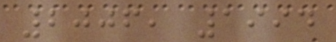2006, 1994
